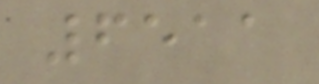6511
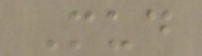Mud
